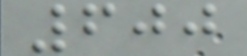600
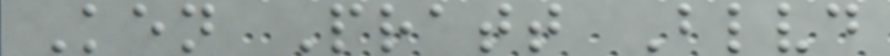Ken Pratt Blvd
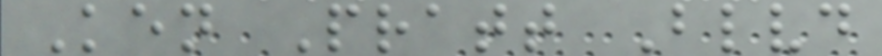Ken Pratt Blvd
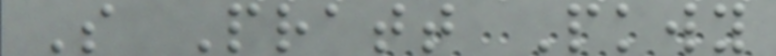S Pratt Pkwy
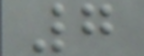7
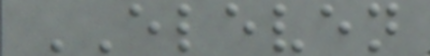ELEVEN
